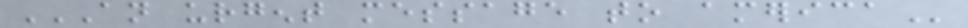AN URGENT MESSAGE TO AMERICA
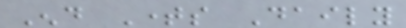End Times Daily
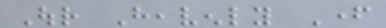Our Heavenly Father
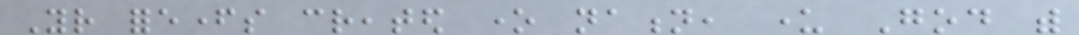Your forefathers created one nation, under God with
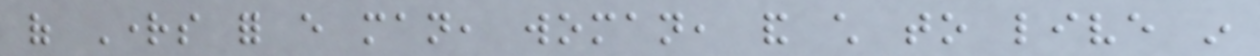of Rights for every man, woman, and child to live in
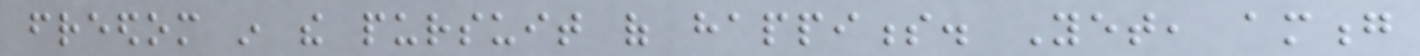freedom in the pursuit of happiness. Yet, among
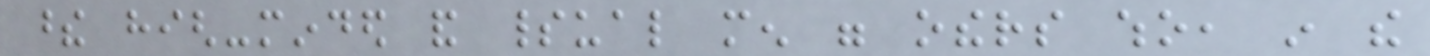these high-minded and spiritual men were others who, in the
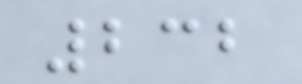232
